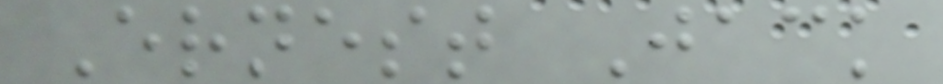Ernest Jack
